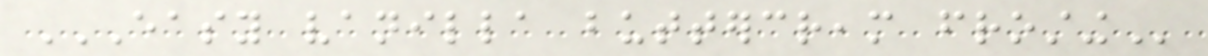EASY VANILLA BUTTERCREAM FROSTING
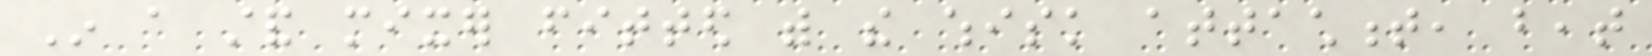In a stand mixer fitted with the whisk attachment, beat
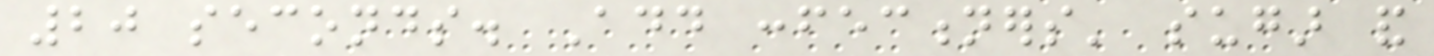20 seconds. Add confectioners' sugar and
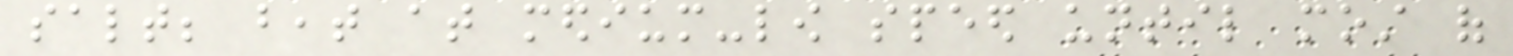salt; beat at medium-low speed until most of
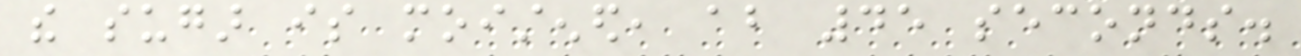the sugar is moistened, about 45 seconds.
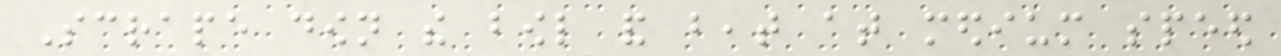Scrape down the bowl and beat at medium speed
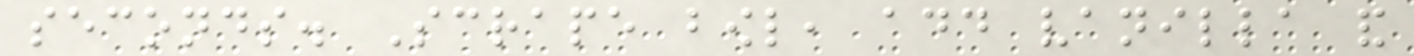seconds. Scrape bowl, add vanilla and
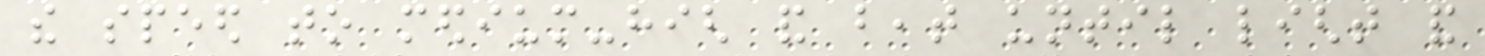the speed to medium-high and beat until light and
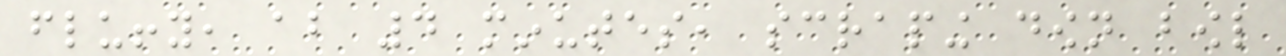fluffy, about 4 minutes, scraping down bowl
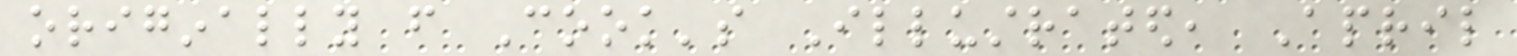originally from Cook's Illustrated, April
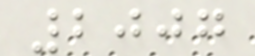2007
